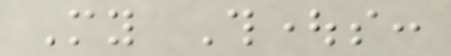My Thoughts:
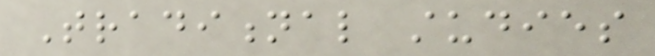Traditional studies
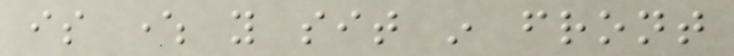is where you sit in front
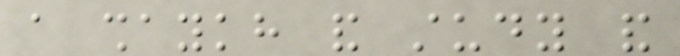a shaykh and study and
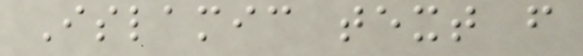Islamic text from
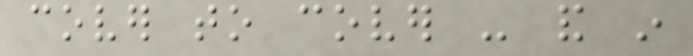cover to cover - and in
